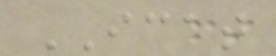ICAT
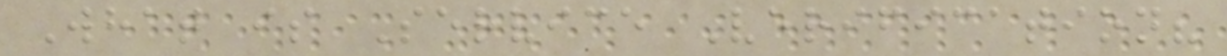What is Service Verification?
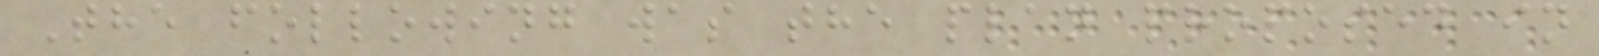The following was the plan proposed in
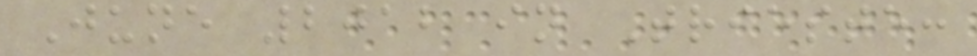June 2012 in Trieste:
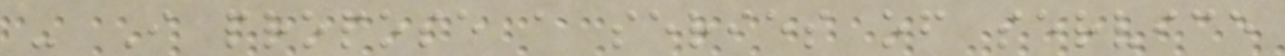- I propose a series of service
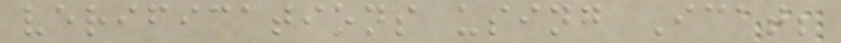verifications using Icat;
